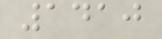1410
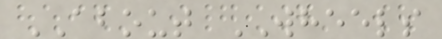ABOUT WHEELS
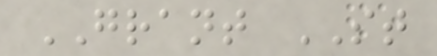GRANT ST
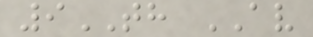9TH AV
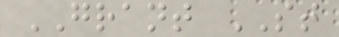GRANT ST
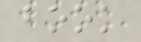book
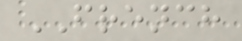FRENCH
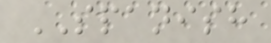SPANISH
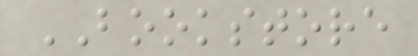BOOKSTORE
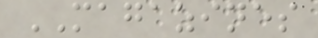MAGAZINES
